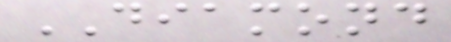DIAMOND
